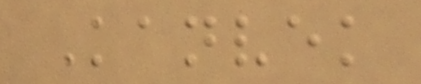Kanvek
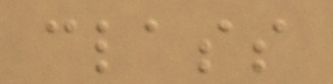class
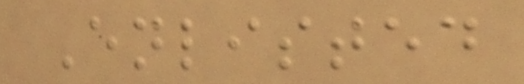Enlisted
